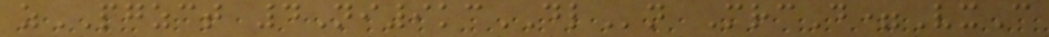zPGZCT 4Ni9kcDLn MrcD=VxC
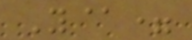Y@=
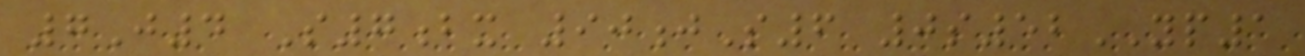7J4 S7bx 90jS6 0s52YP1
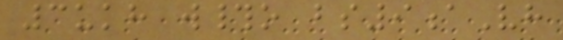3ukh w#o bs9aVh
